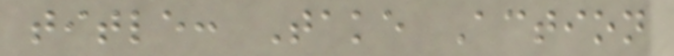title: Take Action
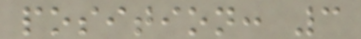position: 3
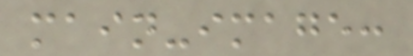main-image:
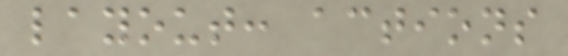layout: actions
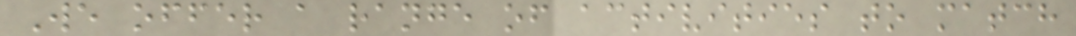We offer a range of activities to match
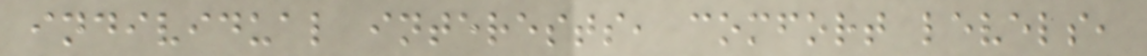individual interests, comfort levels,
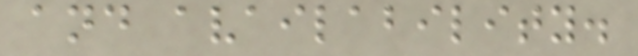and availability.
